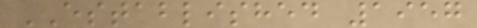ESTABLISHED 1957
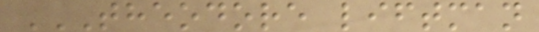THEODORE LIFTMAN
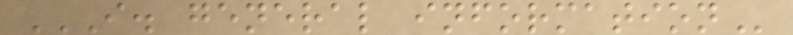I. GENERAL INFORMATION
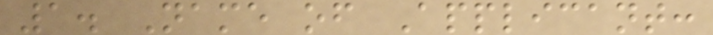1. Name of Applicant:
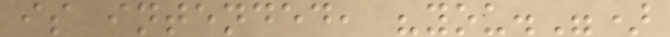is intended, "you.")
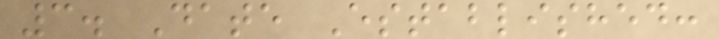3. Date Established:
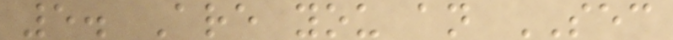5. Are you an SEC
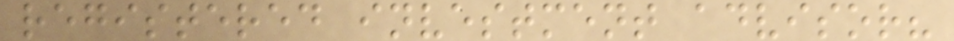registered investment advisor?
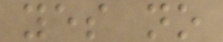yes no
